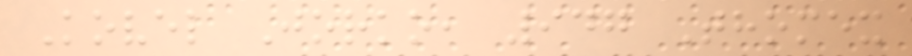Kovel Jorko, 947 Thomex
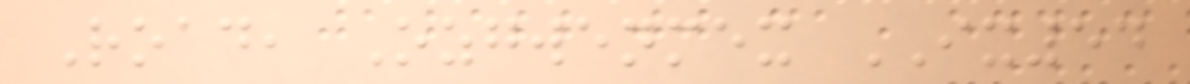Road, Ozgwenmex IX54
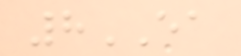8EA
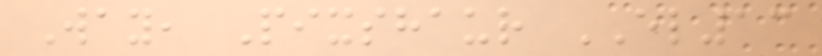Way, Pixshaur EL13
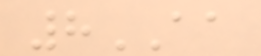8AA
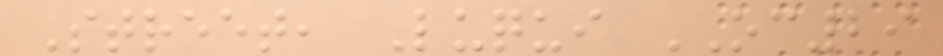Street, Luqui OC29
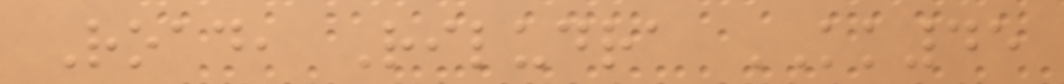Road, Riludra KK45
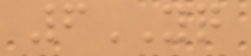6YQ
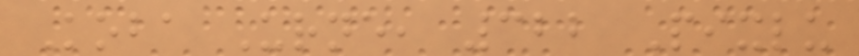Koba Urne, 322 Pixlu
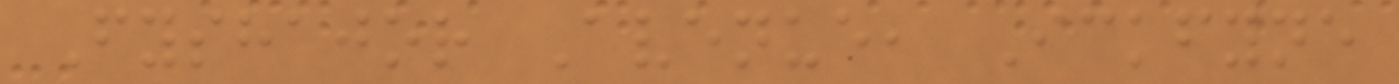Fyshajor Avenue, Ickfyne
